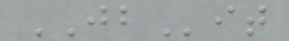JBit
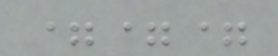===
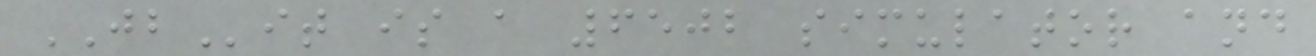JBit is a 6502 simulator and
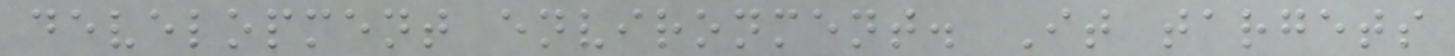development environment. It targets
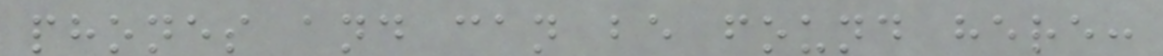phones and can be found here:
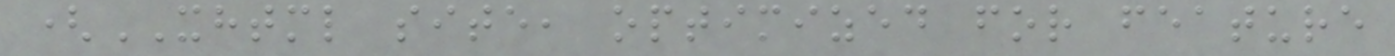(XHTML site, optimized for feature
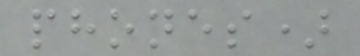phones)
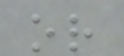or
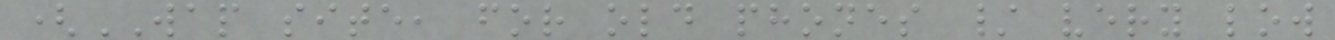(WAP site, for old phones / very low
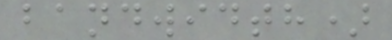bandwidth)
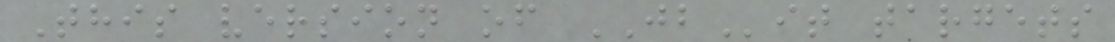This version of JBit targets
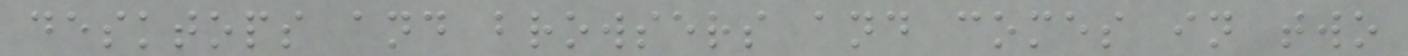desktops and browsers and comes in two
